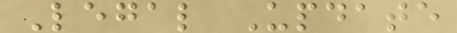Legal Update
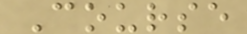Course
